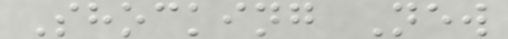Shocking New
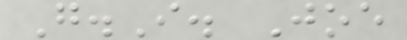G.I. Joe
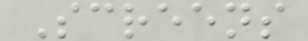Screens
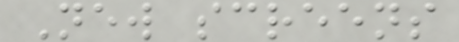New screens
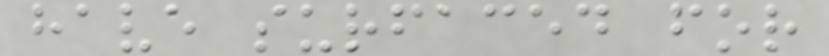have surfaced for
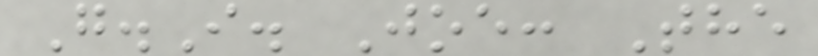G.I. Joe: The
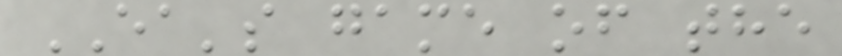EA's game of the
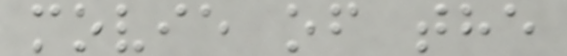movie of the
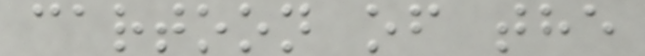cartoon of the
